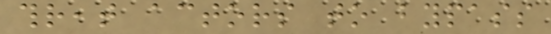threat actors to bypass
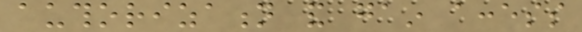authorization and gain access
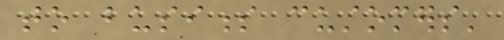to business customers'
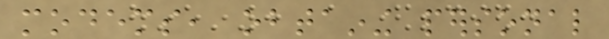modems, obtaining personal
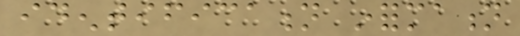identification information
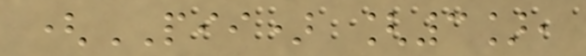(PII) [3],
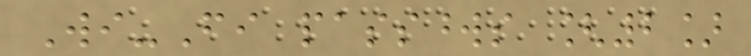Wi-Fi passwords [2]
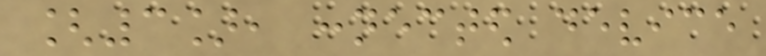[3], connected device
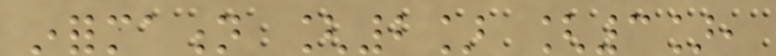information [2] [3],
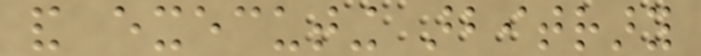and executing arbitrary
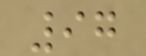97
